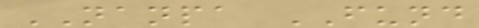NANPA FUND
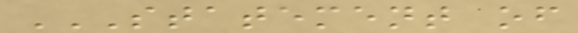STATEMENT OF
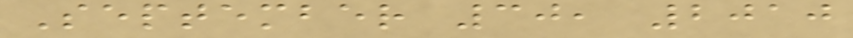September 30, 2010
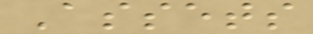Assets
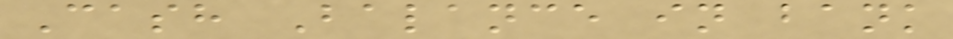Cash Balance in bank
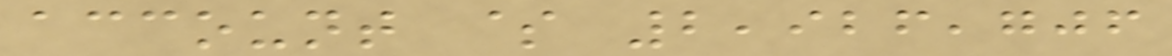account $ 2,926,706
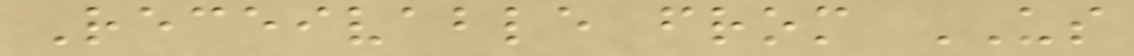Receivable from US
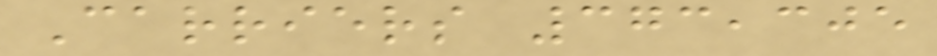Carriers 373,305
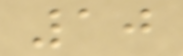10
